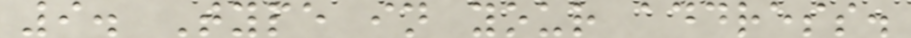9. Type in your address.
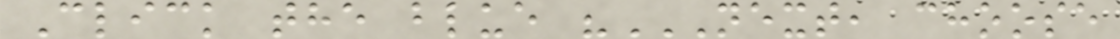Click the blue "NEXT, CHOOSE
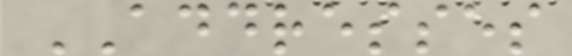ADDRESSES
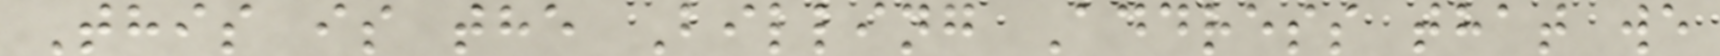This is the Billing Address that we
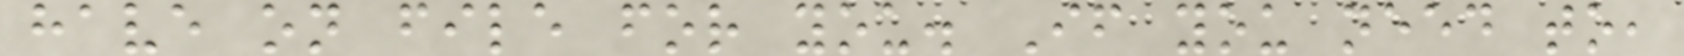have on file for you. If you need to,
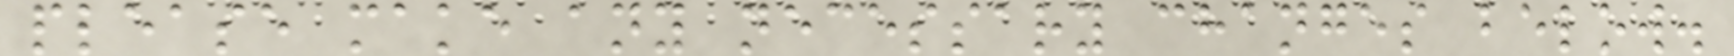please make any necessary changes below.
